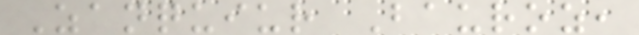Zanquiur Bauroz,
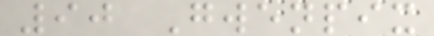90 Gwenpix
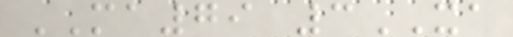MA79 3XA
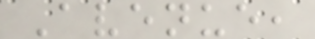Avenue,
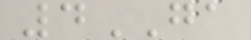4GA
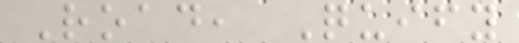Road, Quify
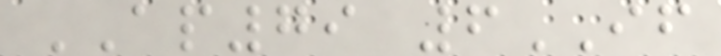AP79 6IF
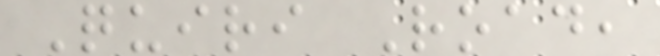Quiri Road,
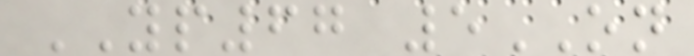YP67 5ON
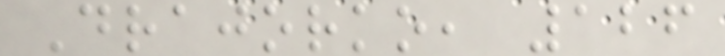Drajorko, 126
